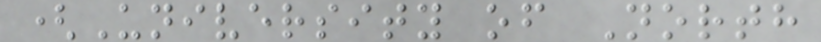(University of North
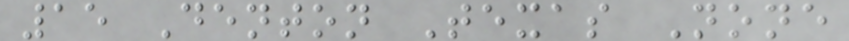15 Denton Texas None
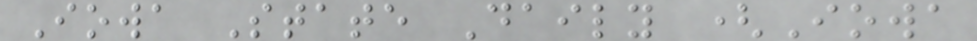Iowa State Daily (Iowa
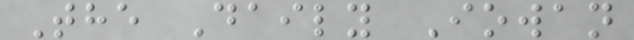The Daily Iowan
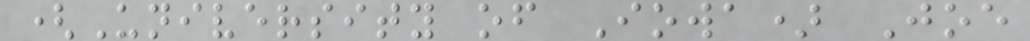(University of Iowa) Joe
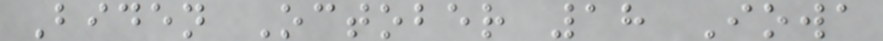Biden October 18 Iowa
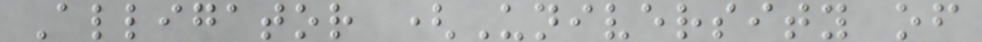Alligator (University of
